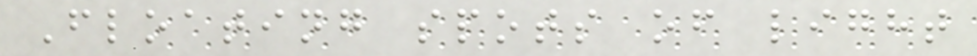Floating spots of light
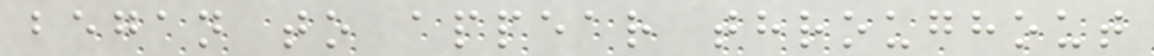began to appear throughout
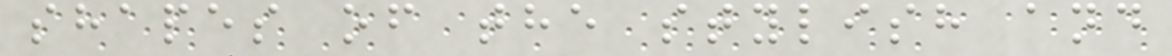shapes of the stylish and
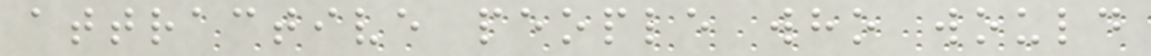attractive people who would
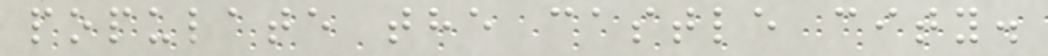populate the castle city.
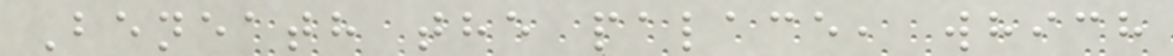Beneath the palace, which
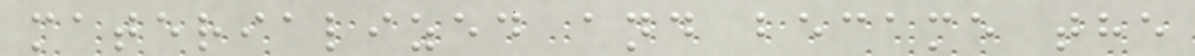materialized and became the
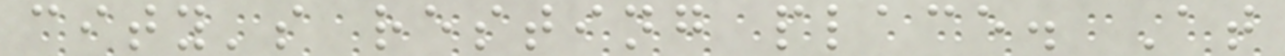city's resting place. At
